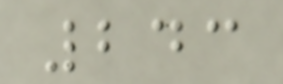243
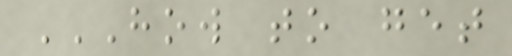HOW TO GET
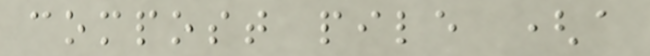compost pile (a
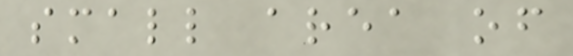small area of
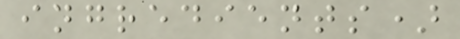ingredients)
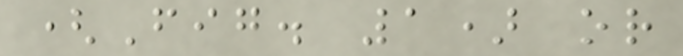(Fig. 1) or
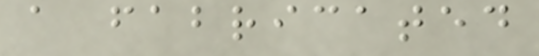a fabricated
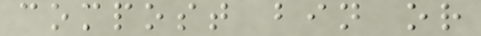compost bin or
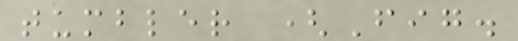tumbler (Fig.
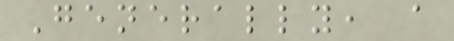Generally, a
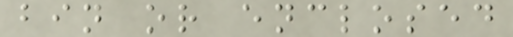bin or enclosed
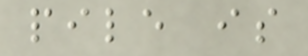pile is
